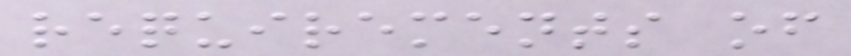requirements of
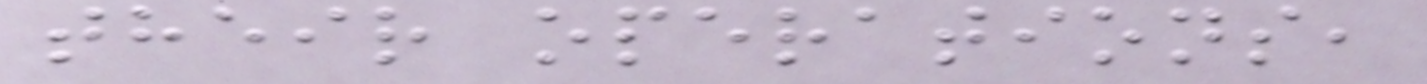their operations,
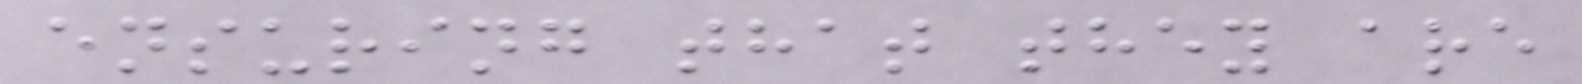ensuring that they are
